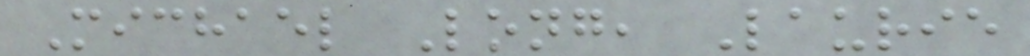Michael Long, Laurie
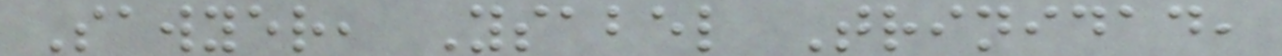Sawyer, Ysabel Trinidad,
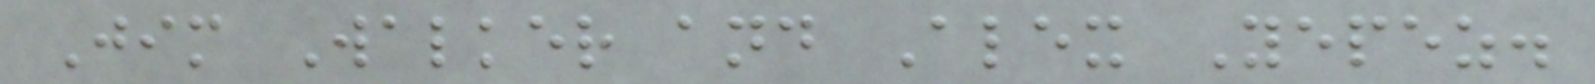Jim Walker and Alex Yepez.
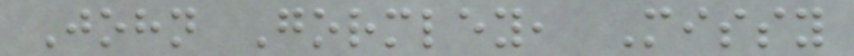John Gormley, Missy
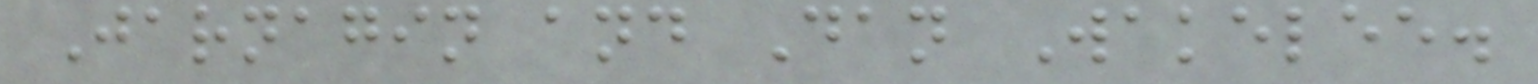Jarnagin and Dan Wakelee.
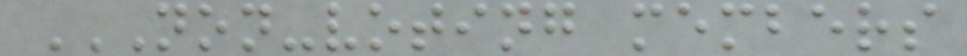NON-VOTING MEMBERS
